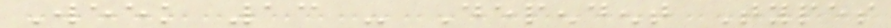Week 13 - Dependent Types
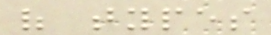of types
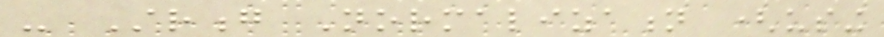- Strong Normalization (using
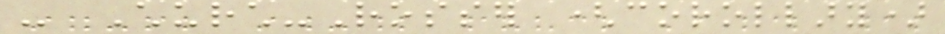- Church-Rosser (corollary)
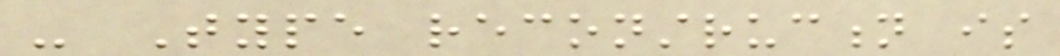- Type reconstruction is
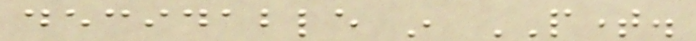decidable in PTIME.
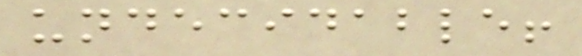undecidable!
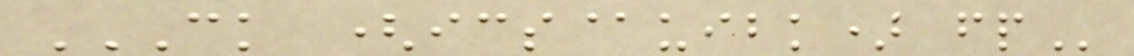CK (ICS@UIBK) FP
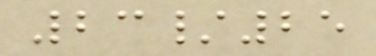23/25
